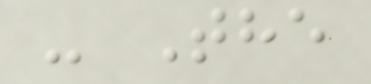- The
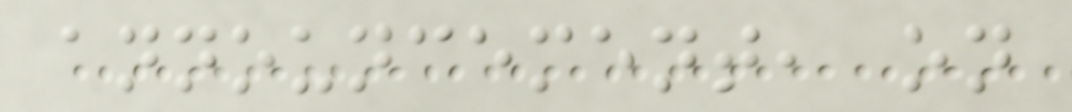announcement, on
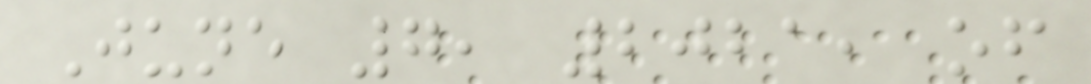June 7, 2021, of
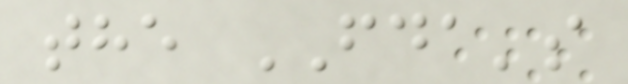the FDA's
